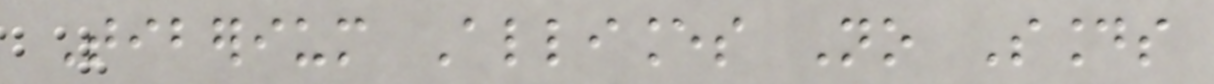Tiberium Alliances No Sounds
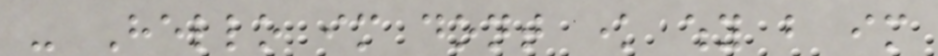- Hello im dont know why but im
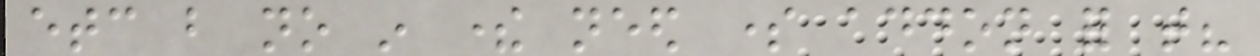etc but no in there need some addon for that?
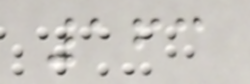163
